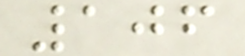106
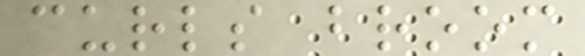curls broom
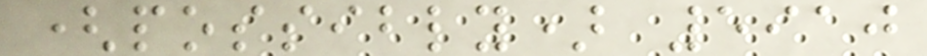(possibly) 5910
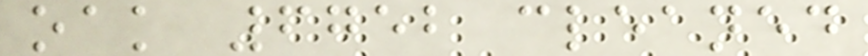oak 6752 cleaned
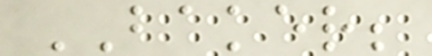BAKER;
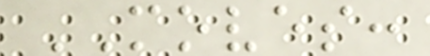MOVES:
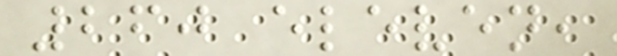260 eleven,
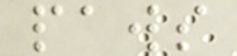paws
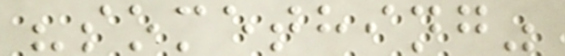"something"
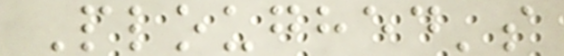Ploughed's
